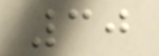30
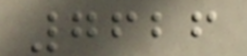7626
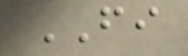FI
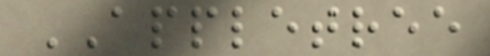APPLETREE
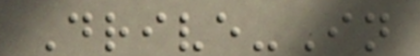Drive-In
